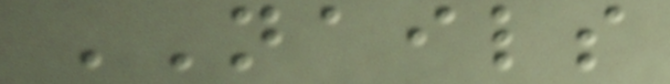NAILS
